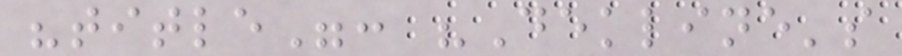"title": "Dekline's
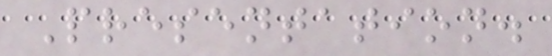Presentation.
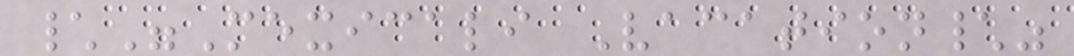\"Mexicali Vacation\"
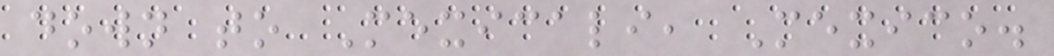down to Mexicali, Mexico.
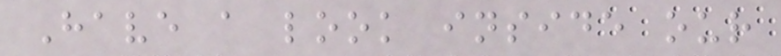Have a look inside our
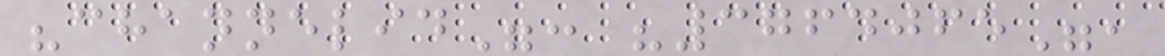"channelid": "3764065",
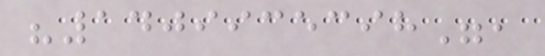"1409935398",
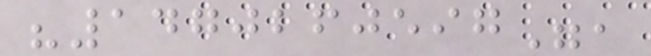"1470260597",
